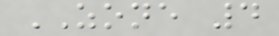ZONE 4
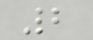2
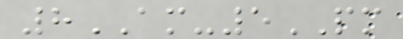8AM-5PM
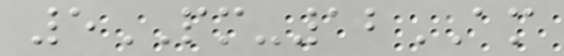5PM-12AM
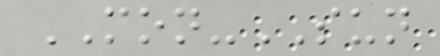MON-SUN
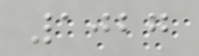1027
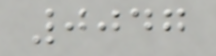0047
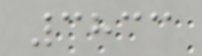3833
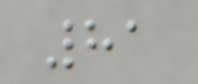81
